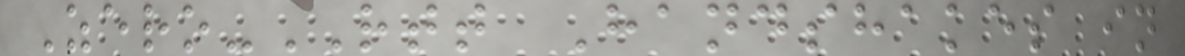Zero-RTT Handshakes in
